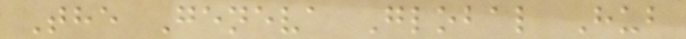The Geneva Global Hub
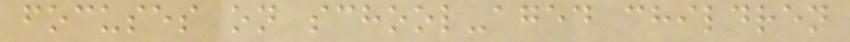focuses on school-aged children
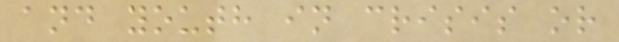and youth in crisis or
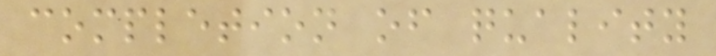completion of quality
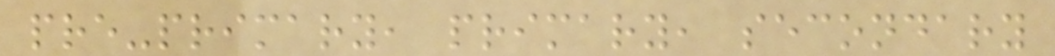pre-primary, primary, secondary
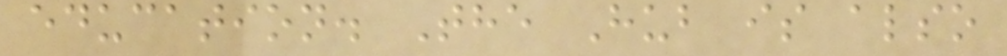education. The Hub is also
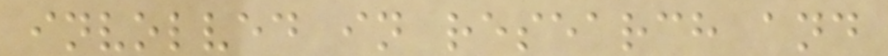involved in research and
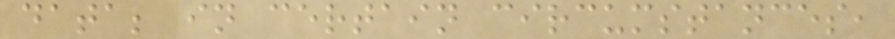data; in certain circumstances,
